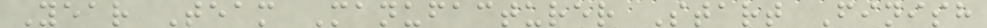Year Team Manufacturer Start Finish
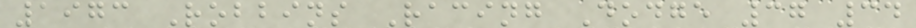1973 Robbins Racing Dodge 37 34
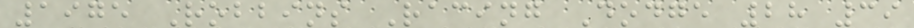1975 Robbins Racing Dodge 28 39
